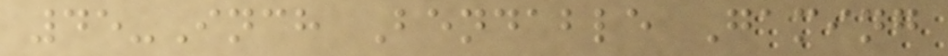45-Inch Bendable Gaming
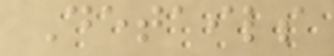Details
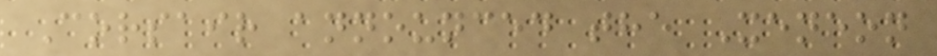Corsair announced the Xeneon
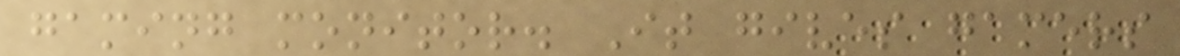gaming monitor. It gives gamers
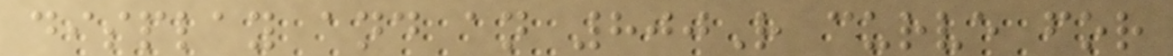display and an 800R curve for
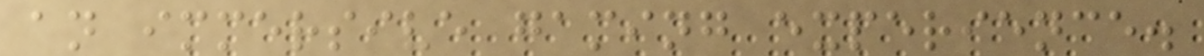an immersive gaming experience.
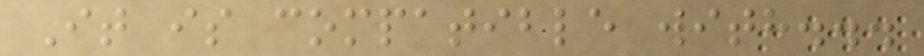It is compatible with...
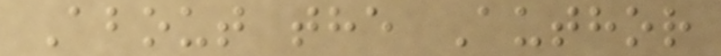About the Author
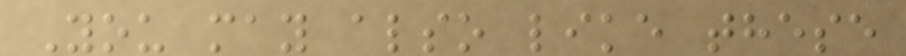You may also like these
